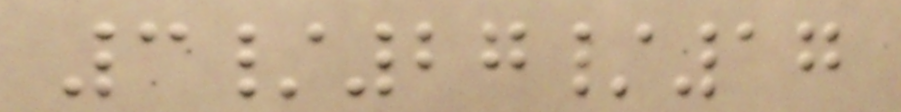3/27/17
